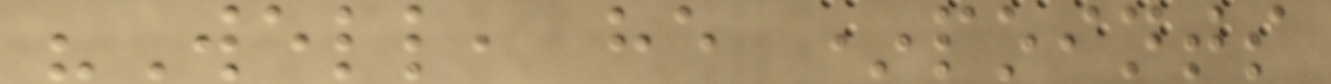"Well, he *points
